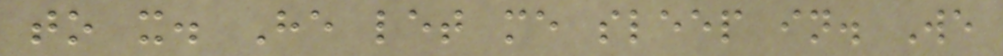to it. He let me sleep in. We
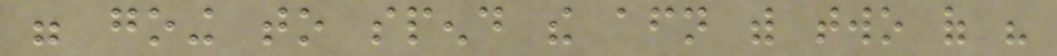were going to spend the afternoon with two of his
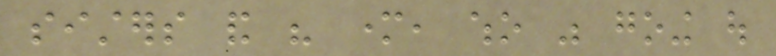sisters and his mother, who was going out
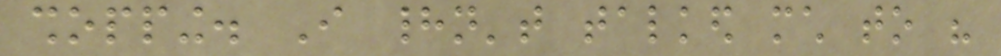shopping. I hadn't talked much to his
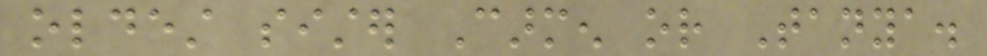oldest sister Carmen or Tanya.
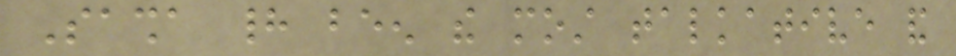Sasha had been the most talkative and
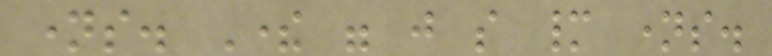names. There were just so many names.
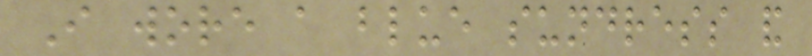I wore a blue sundress and
